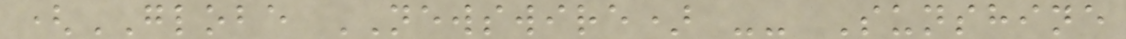(GLOBE NEWSWIRE) -- Sunshine
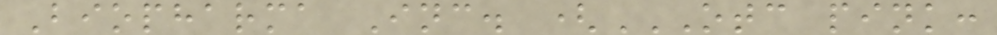Biopharma Inc. (OTC PINK:
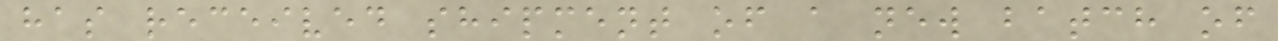has received shipment of a new batch of
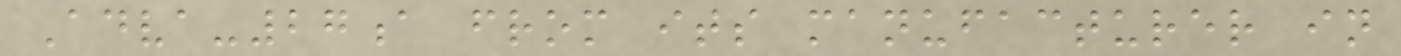Adva-27a from its manufacturer in
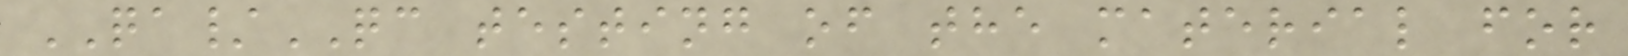QA/QC testing of the material for
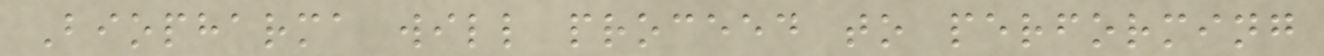Biopharma will proceed to performing
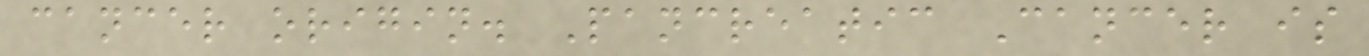cancer origin. Pancreatic Cancer is
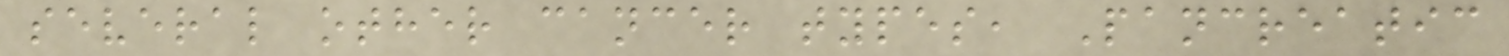several other cancer types, Pancreatic
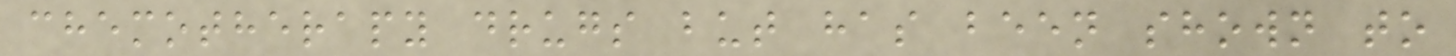chemotherapy drugs but has been shown to
